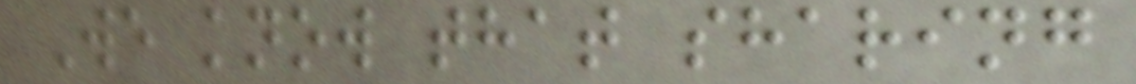We know that sharing
